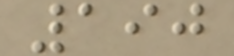190
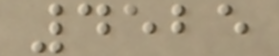4525
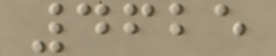4625
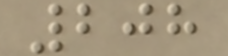208
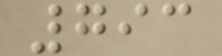793
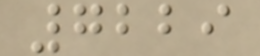7229
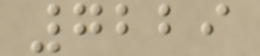7229
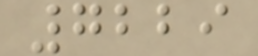7229
